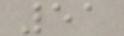51
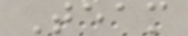Team
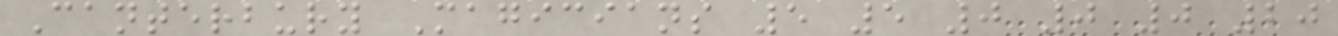Canterbury Magicians 5 5 0 0 0 20
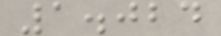1.024
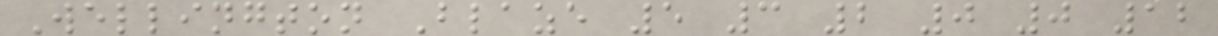Wellington Blaze 5 3 2 0 0 12
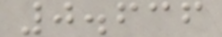0.636
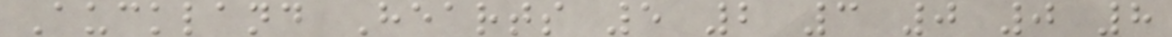Auckland Hearts 5 2 3 0 0 8
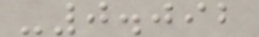-0.092
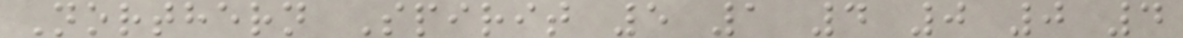Northern Spirit 5 1 4 0 0 4
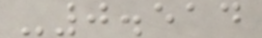-0.514
